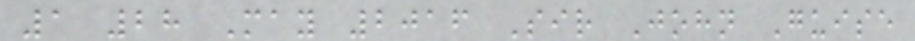1 28 May 2016 Sir John Guise
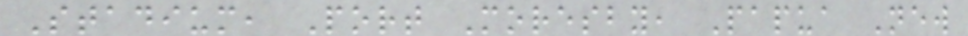Stadium, Port Moresby, Papua New
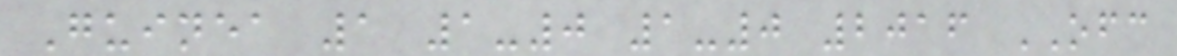Guinea 1 1-0 1-0 2016 OFC
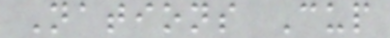Nations Cup
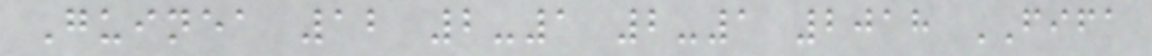Guinea 12 2-1 2-1 2018 FIFA
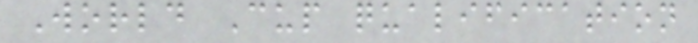World Cup qualification
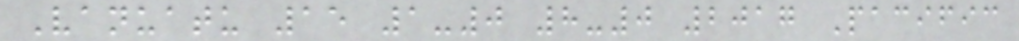Vanuatu 15 1-0 8-0 2017 Pacific
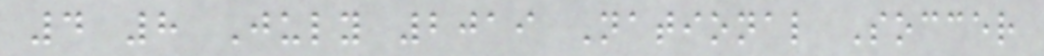4 8 July 2019 National Soccer
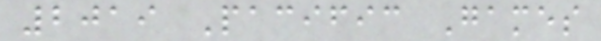2019 Pacific Games
